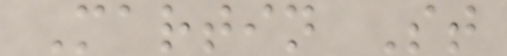Martin St
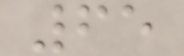65
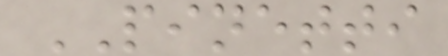PINETTI
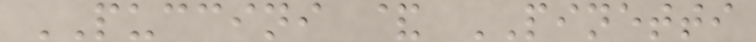PUCCINI & PINETTI
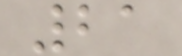21
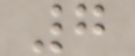7
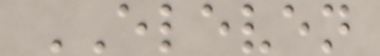ELEVEN
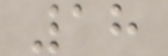18
